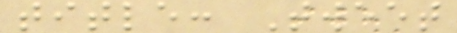title: Tweet
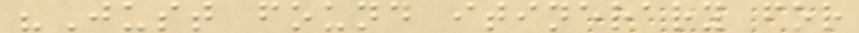"Just found itinerary for
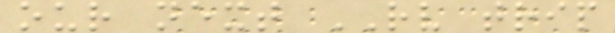our next RV trip
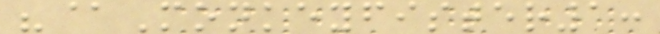"@Monkeyfister1:
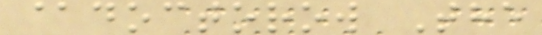@doctorow The
